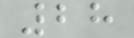28
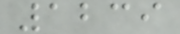1239
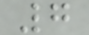7
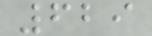629
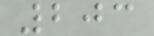203
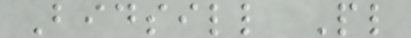Bidsill Pl
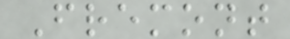Fremont
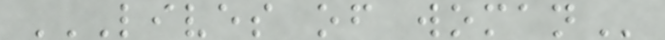LIVES OF WOMAN
